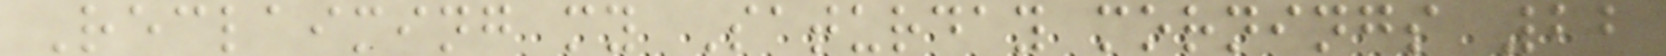Reclaiming my Saturday mornings 22
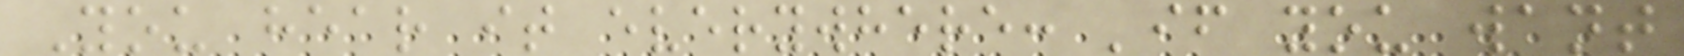You hear it everywhere: 'if you want
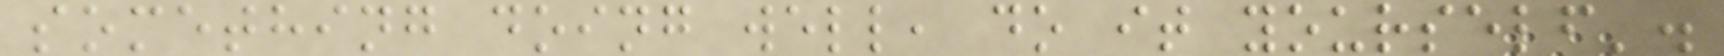something doing well, do it yourself'.
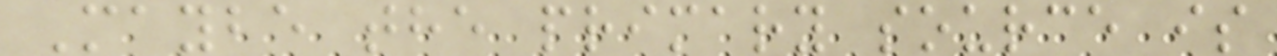Maybe the primary source is
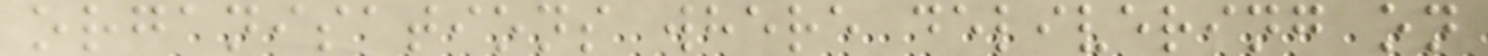organisations where delivering on
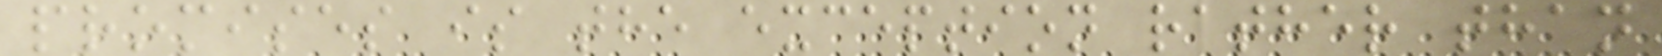promises is the exception rather than
